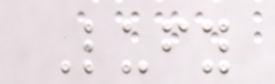Lufy
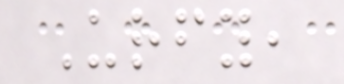Urfy,
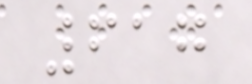617
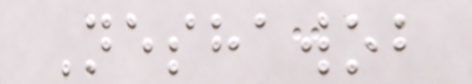Neshawob
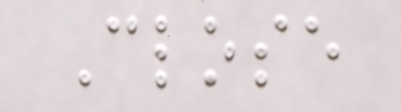Close
